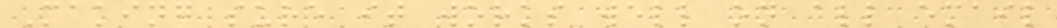Making sure it works well on all email
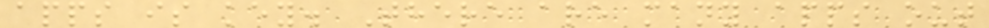apps is key. There are many apps out
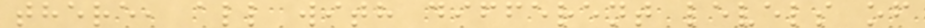there, all with different levels of
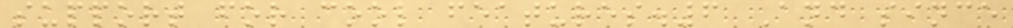support for cool features.6 And since
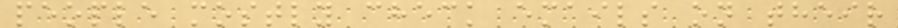people mostly check emails on their
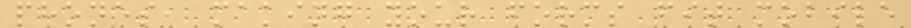phones, making your forms fit mobile
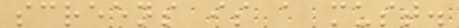screens is a must.
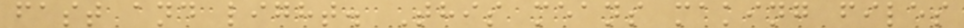fast and light. This means making files
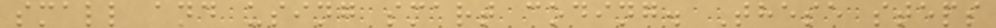small and using smart coding. These steps
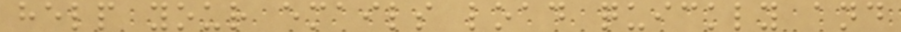help your emails load quickly and
